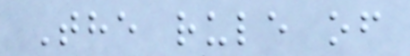The rule of
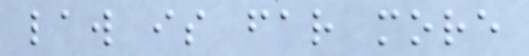law is far more
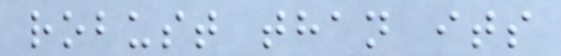robust than its
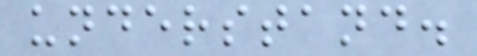understand.
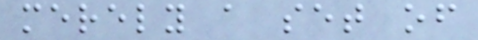merely a set of
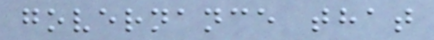governance that
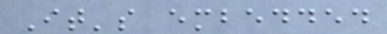It's embedded
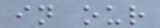in our
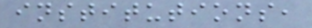institutions,
